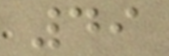49
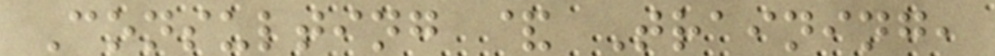Consulting & Training,
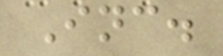Inc.
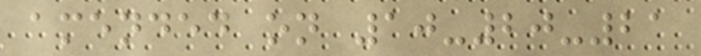amended on 10-20-21
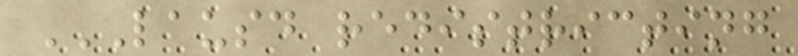LAUSD REDISTRICTING
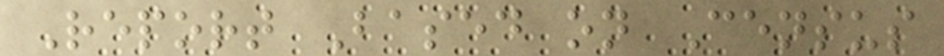Report Based on Census
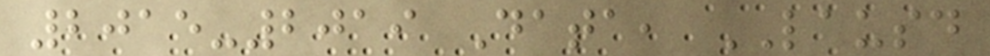2015-2019 Data, LAUSD
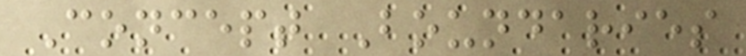Concept Boundaries
